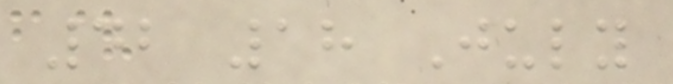42 18 July
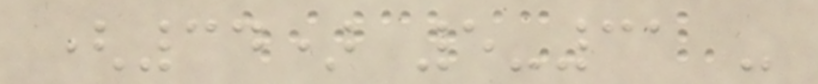(34) 5-31 -
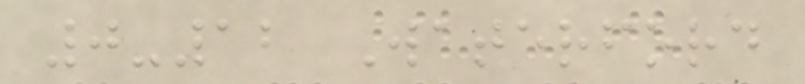0-12 Waterford
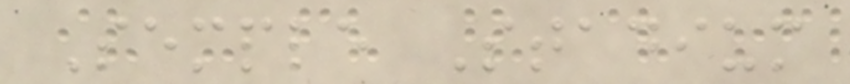Semple Stadium
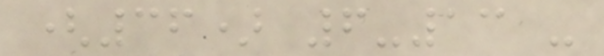(36) 6-13 -
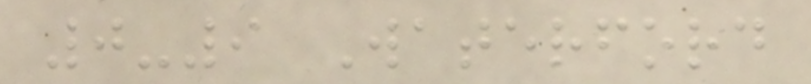0-9 Waterford
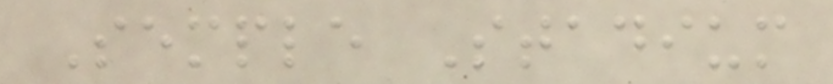Semple Stadium
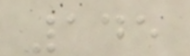145
